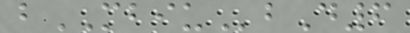bMBIUbD6
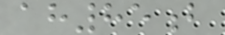ah85b
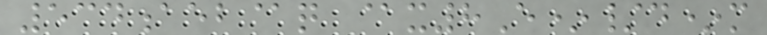534aeb@q @x8E*/d*m
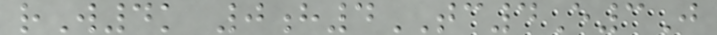rW4k 0h4TC4E3J
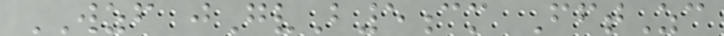WZF jGvB5cm FftZc
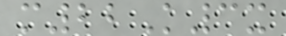m22K3x
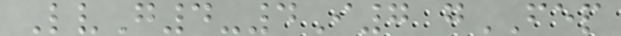LvG4-4I7 gFEP
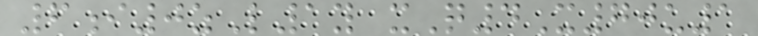6i0zL1y xQ4X70u1
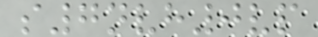s7nvh0vp
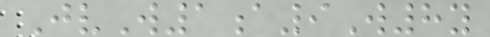JvW1a9W8y
